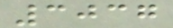3037
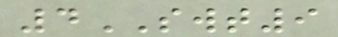4SWT9
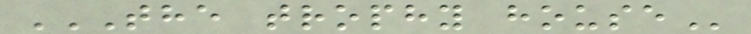THE TROPHY HOUSE
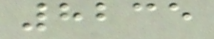8235
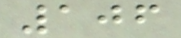106
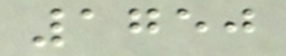1750
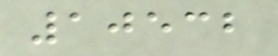10532
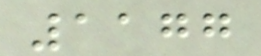1177
